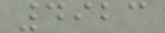4923
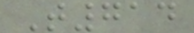T714
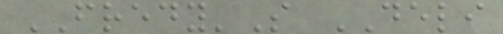FREDY'S DELI
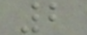2
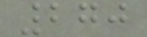270
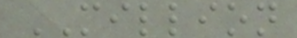MILLION
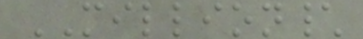MILLION\
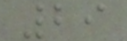29
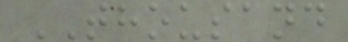THOUSAND
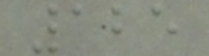125
